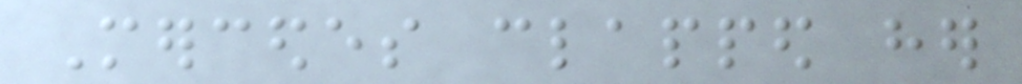Mercedes clapped her
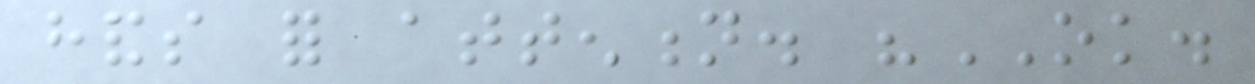hands for attention. "OK.
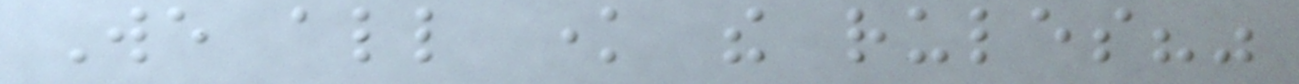We all know the rules?"
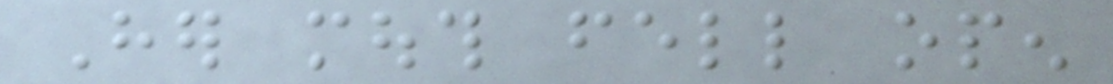Her mouth fell open
